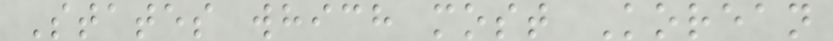States which most Korean
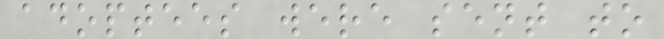adoptees were sent to
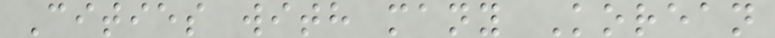Cities with many Korean
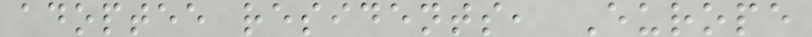adoptee residents, Europe
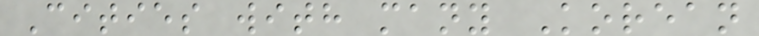Cities with many Korean
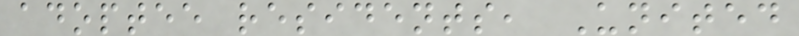adoptee residents, United
